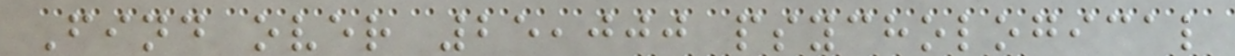Find over 25,000 psychological
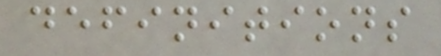definitions
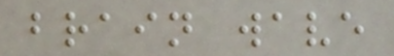brain wave
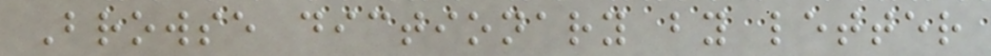Browse dictionary by letter
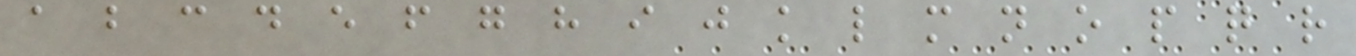a b c d e f g h i j k l m n o p q r
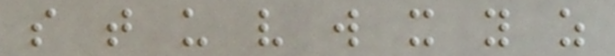s t u v w x y z
